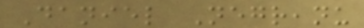Daniel Negreanu
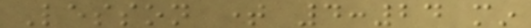Lesson time 4:24 min
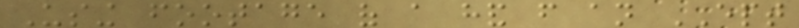Using footage of a hand from an EPT
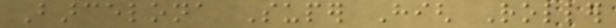Barcelona Super High Roller
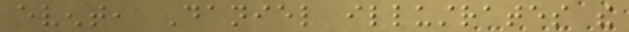event, Daniel illustrates the
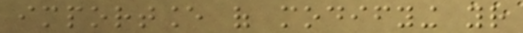importance of modifying your
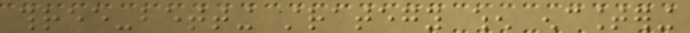three-betting strategy when encountering
